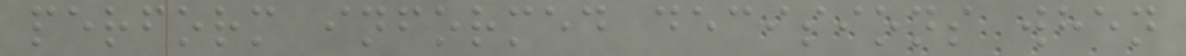perform informed decisions when
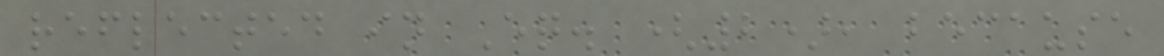reflected in Eq. (2), because
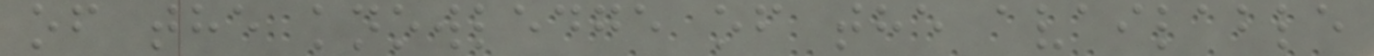of the knowledge of the available
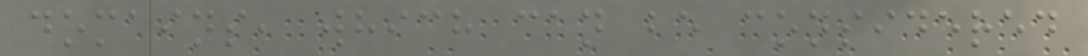domains, which can be considered
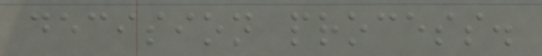decision process.
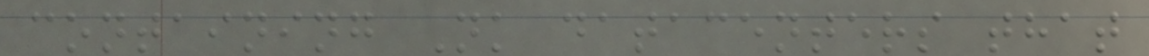containing Nk datacenters that
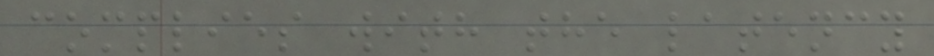complies with the latency
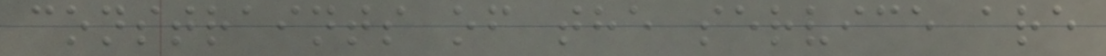constraints of the service are
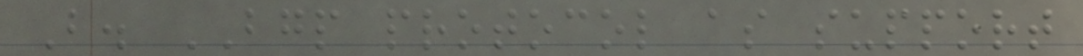B. BGP protocol as support
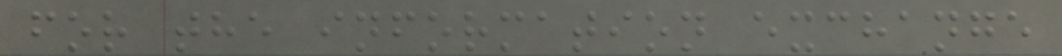for the information exchange
